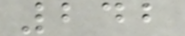242
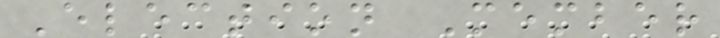Election Member
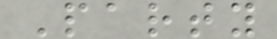Party
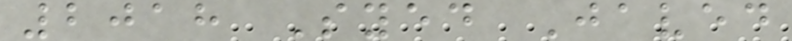2018 Syed Javed
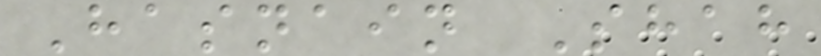Hasnain Shah
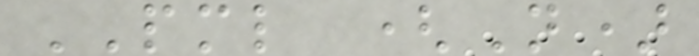PML (N)
